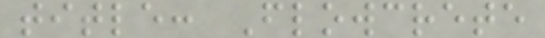title: Flowcrete
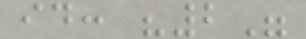id: "2"
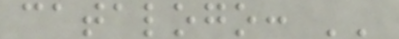catalogo: ''
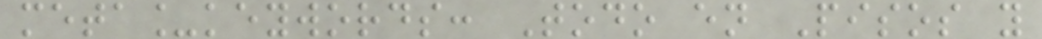meta_keywords: Todo en Pisos y
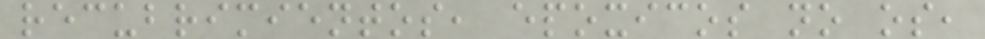recubrimientos, epoxicos no os,
